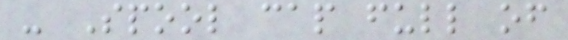- Spool cap full of
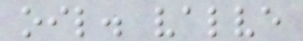oil. valve
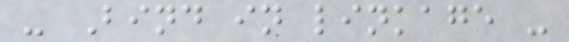- Bind in linkage -
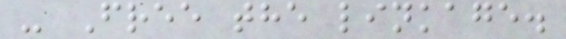- Free the linkage.
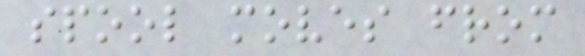spool moves from
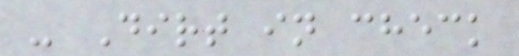- Dirt in check
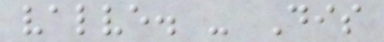valve. - Dis
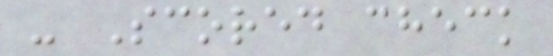- Scored check
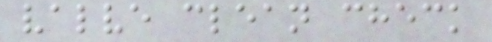valve clean check
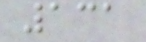131
